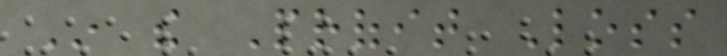In the Profit Loss
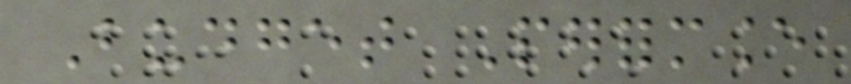Budget Performance
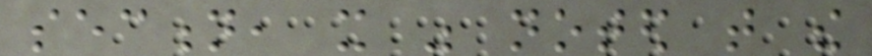section, it was noted that the
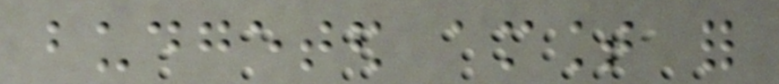budgeted amount for
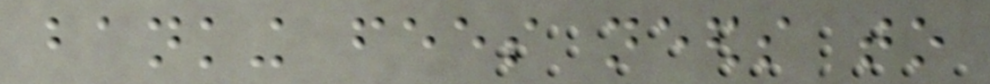banking fees needs to
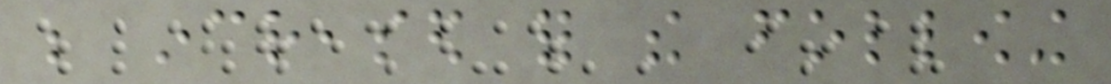be increased for the following
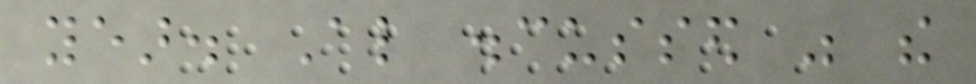year. Also discussed was the
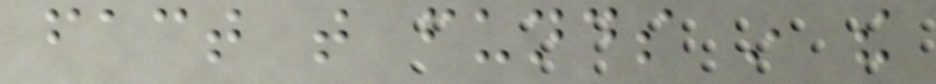fact that funds in the
